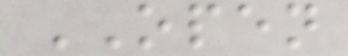OPEN
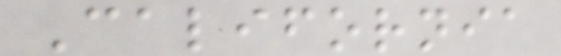California
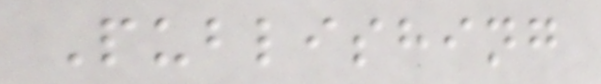Publishing
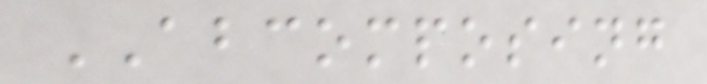ABCOMPOSING
